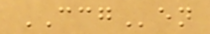CCGen
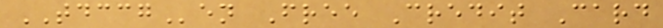TDCCGen Free Credit Card
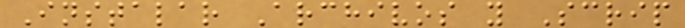Instalar Archivos y Scrip
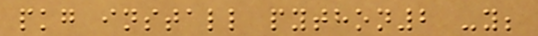pkg install python2 -y;
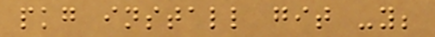pkg install git -y;
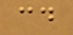cd
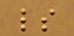ls
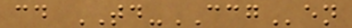cd TD-CCGen
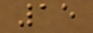15
